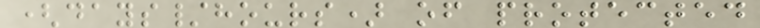(days/hours) of protected
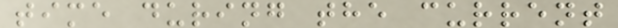time during the current
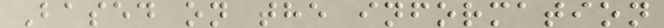Based on the information
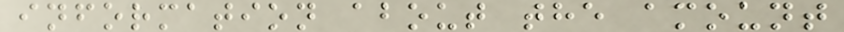information about the amount
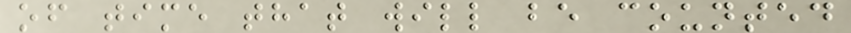of time that will be counted
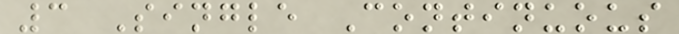3 Single Continuous
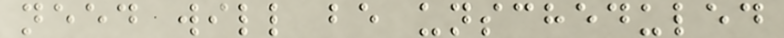need will be unscheduled
